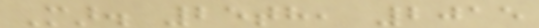Mar. 25th, 2015
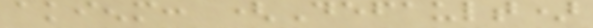akienm: (Default)
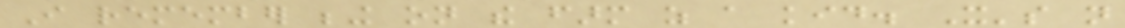I remember being on the farm as a kid. It's not
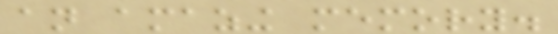an amazing memory.
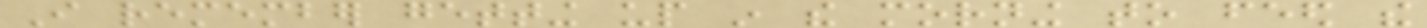I remember getting up in the morning to feed the
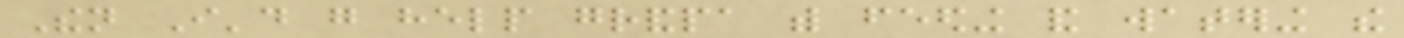Then I'd go help grandpa with feeding and watering the
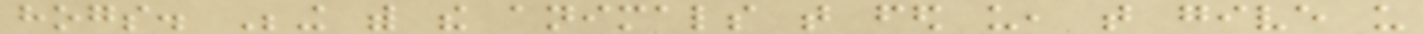hogs. Being with the animals that fed us, that give us
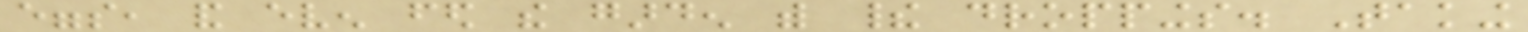eggs, and even fed the garden with their droppings. Taking
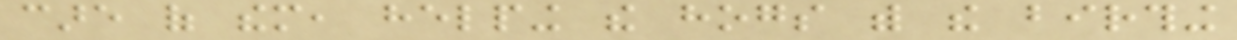care of them, helping the hogs with the birthing
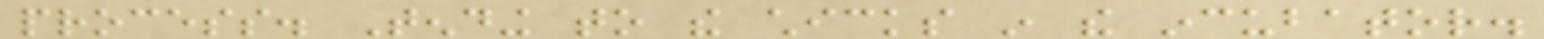process. Tending to the chicks in the incubator.
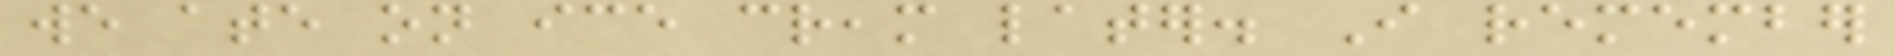we ate on ice cream later. I remember
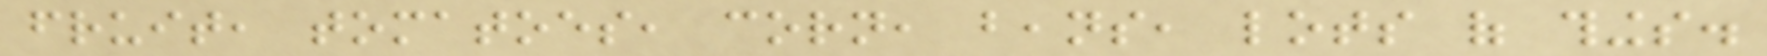fruit, tomatoes, corn, beans, lots of things.
